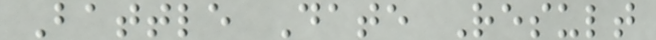Battle Date Result
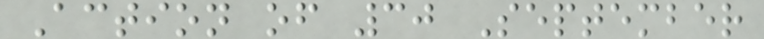Action of 30 September
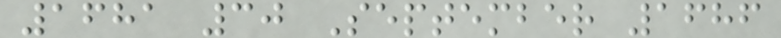1681 30 September 1686
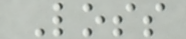Loss
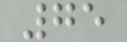75
